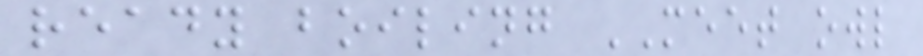ready boiling MEET owl
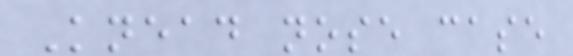Knead nose case
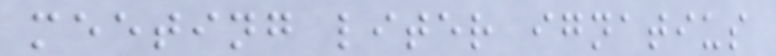meeting liter ignatius
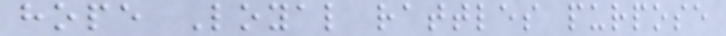hope Loyal rattles purpose
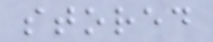stored
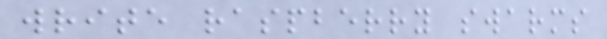write raspberry swarms
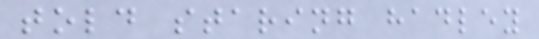told staring hadley
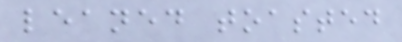leaned toasted
